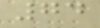74
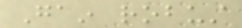Gain robust
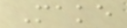Make
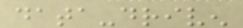data-driven
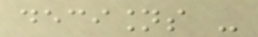decisions -
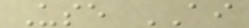Use AI
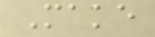Make
